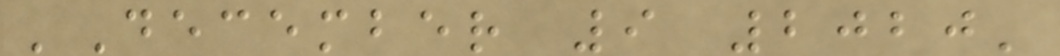'December 9 2020'
